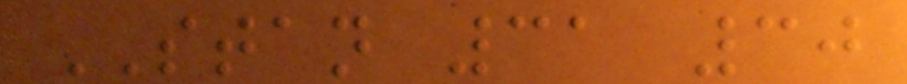STAN 31 30
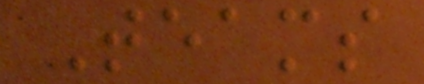Teams
